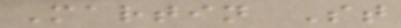Martin St
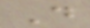D
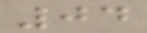04
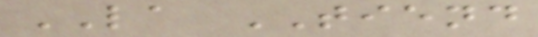LA TIEND
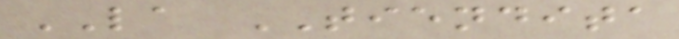LA TIENDITA
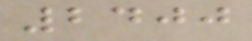2400
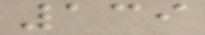139
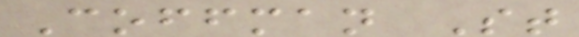Coffman St
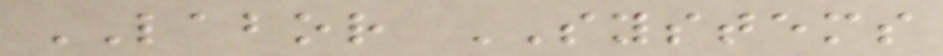LABOR SYSTEMS
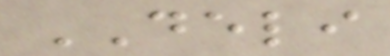DELI
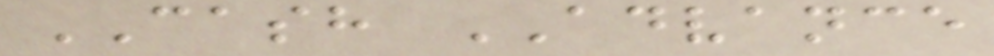CASH ADVANCE
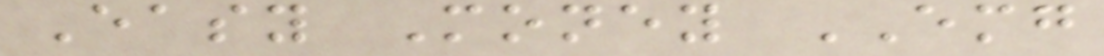Easy Money EMG
